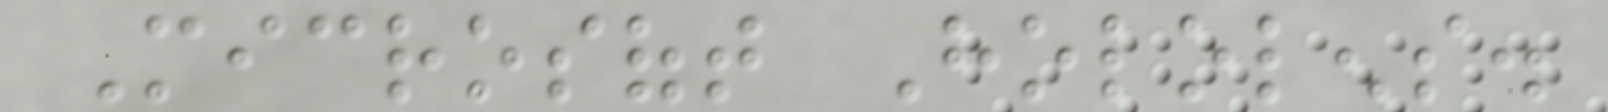Microsoft Hololens.
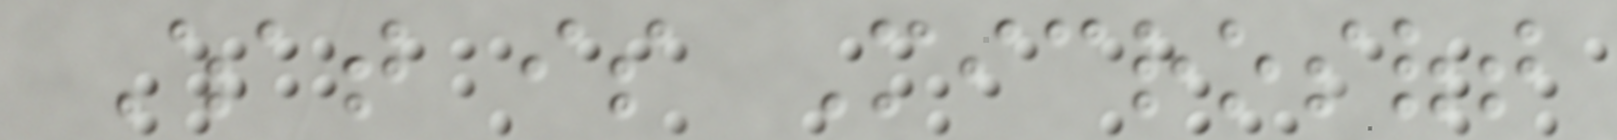What is Microsoft
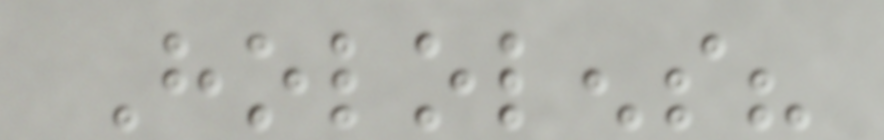Hololens?
